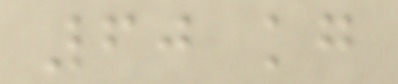60 kg
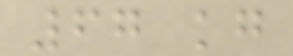67 kg
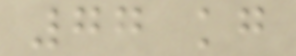77 kg
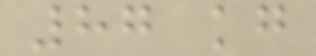87 kg
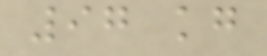97 kg
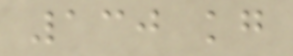130 kg
